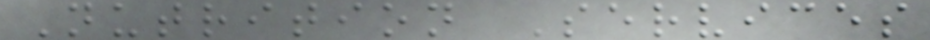Nutrition Services
